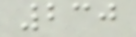230
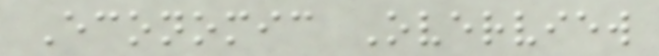Economic Overview
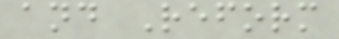and Reform
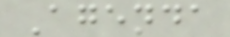Agenda
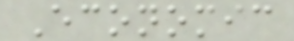Economic
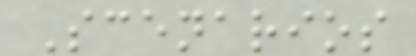Scenarios
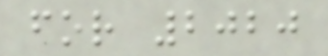for 2020
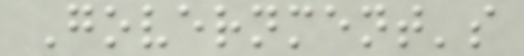Government's
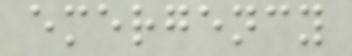emergency
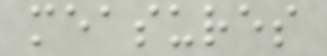measures
